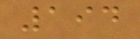194
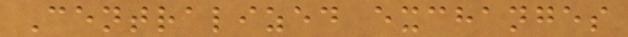Centralized exchanges
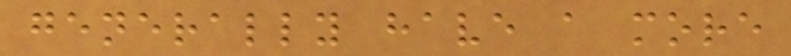generally have a more
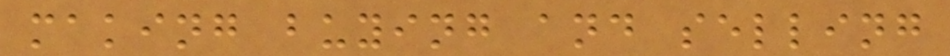making buying and selling
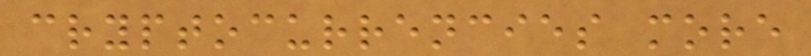cryptocurrencies more
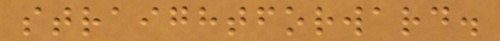straightforward.
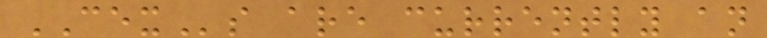CEXs are currently an
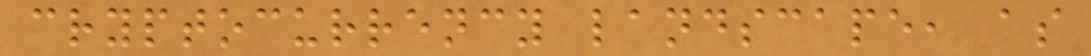cryptocurrency landscape, as
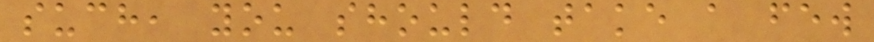such, you should take a few
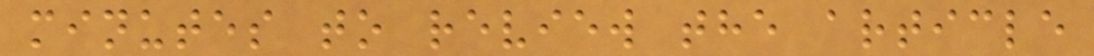minutes to review the article
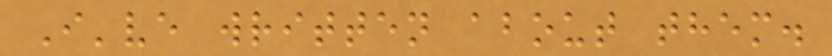I've written about them.
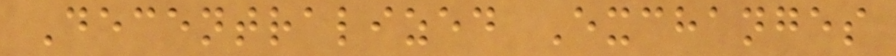Decentralized Exchanges
